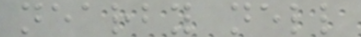nearby nell
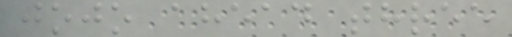jojo ahead three
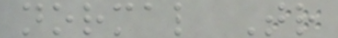normal Tr
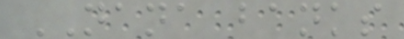NANA banks
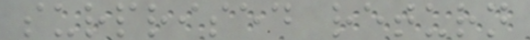surprised return
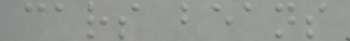cars beans
